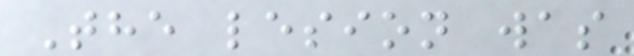The lesion was
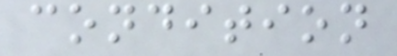condition
